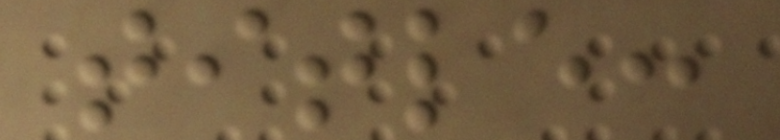title:
